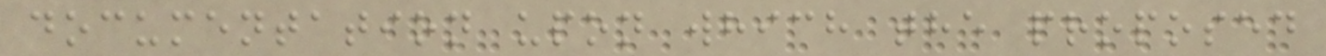documentation upon which the proposed
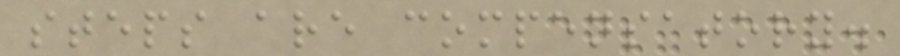steps are compensatory.
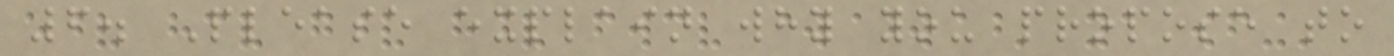6. Please explain why you propose to
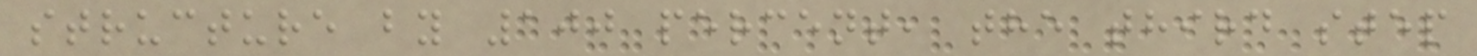structure by 100 percent, the third step
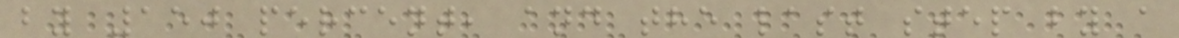by 150 percent, and the last step by a
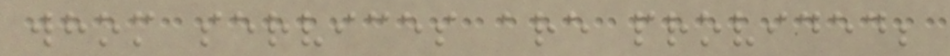whom services are provided;
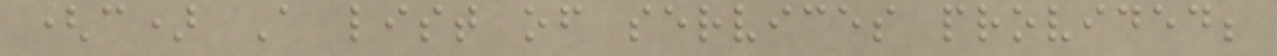(c) A list of services provided;
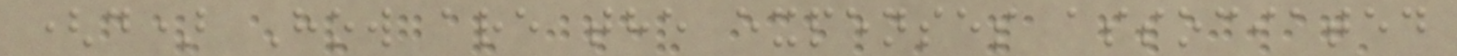(d) How are the expenses associated
